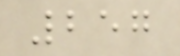257
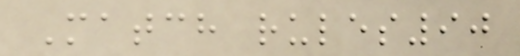Match rules90
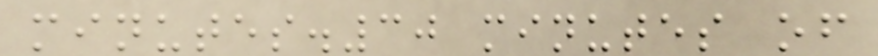minutes.30 minutes of
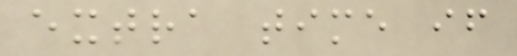extra time if
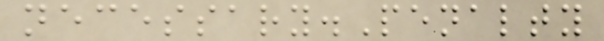necessary.Penalty
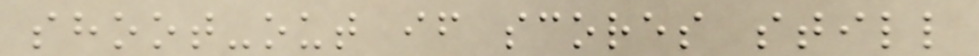shoot-out if scores still
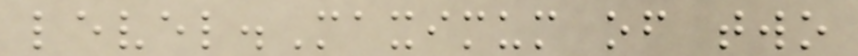level.Maximum of two
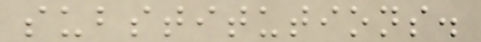substitutions.
